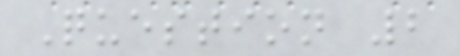Question 2
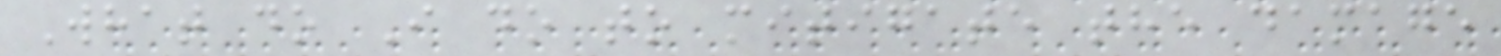What do I do to mitigate the damage
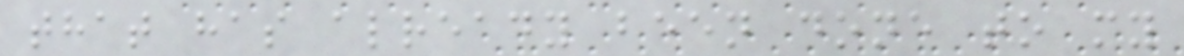that has already been done to my
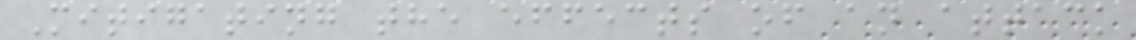Mitigating the effects of an attack
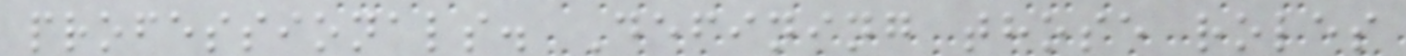professionals. Defining those roles
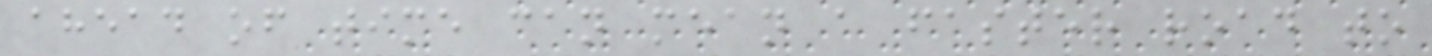ahead of time can mean a faster road to
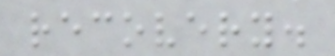recovery.
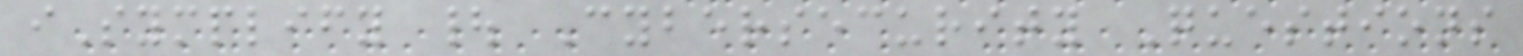iSymplify | Cybersecurity Questions
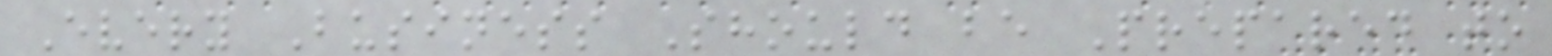Every Business Should be Prepared to
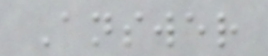Answer
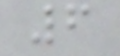6
